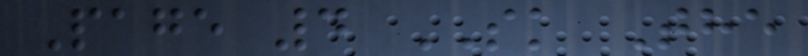Page 4 SK The
